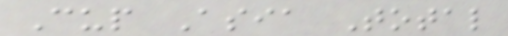Cup Asia Total
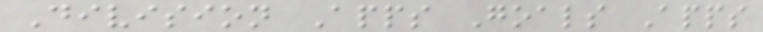Division Apps Goals Apps
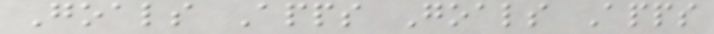Goals Apps Goals Apps
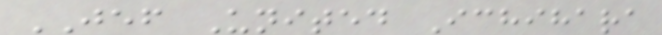JEF United Ichihara
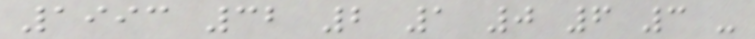1993 32 2 1 0 6 3 -
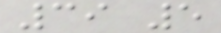39 5
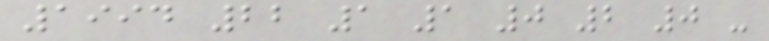1994 22 1 1 0 2 0 -
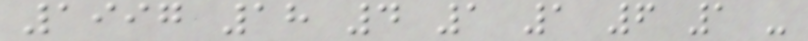1997 18 4 1 1 6 1 -
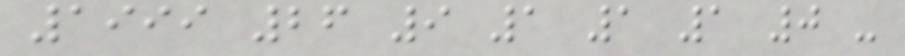1999 26 9 1 1 1 0 -
